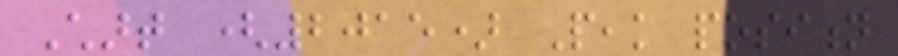Chart (2015) Peak position
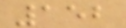152
